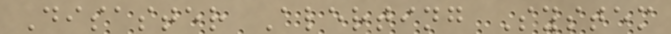Disaster Alerting System
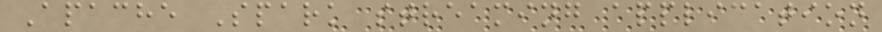Apache Spark streaming application
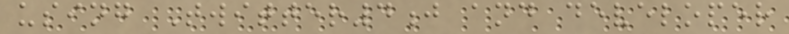using Twitter4j and developer
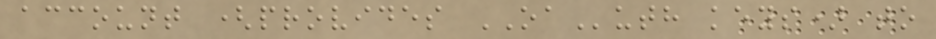account (provides OAuth keys) to
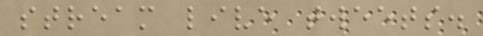stream live tweets.
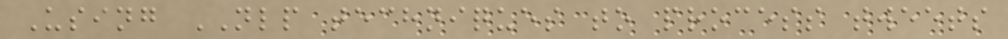Using NLP techniques to process tweets
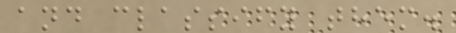and classify them.
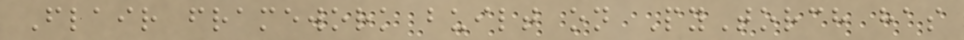Flair framework built on PyTorch has
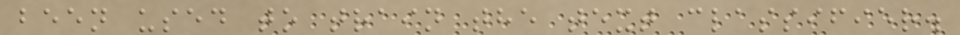been used to train the text classifier.
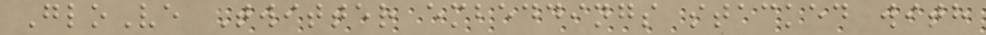GloVe Twitter embeddings stacked with
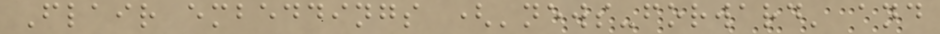Flair embeddings ('news-forward' and
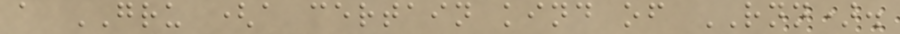a GRU (a certain kind of RNN).
